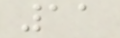11
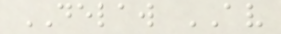DELAW AV
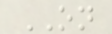ON
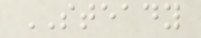STEADY
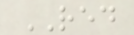RED
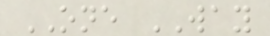ONE WAY
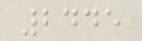2445
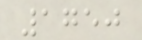1750
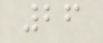26
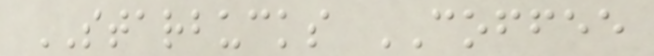STARBUCKS COFFEE
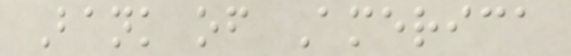Bank of America
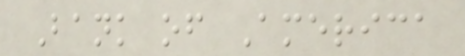Bank of America
